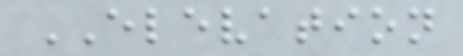ELEVATION
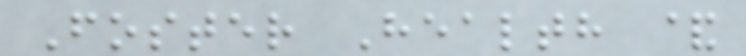Foster Health &
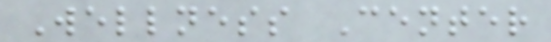Wellness Center
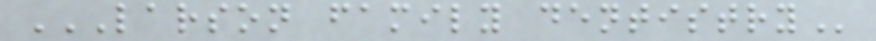LARSON FAMILY DENTISTRY
